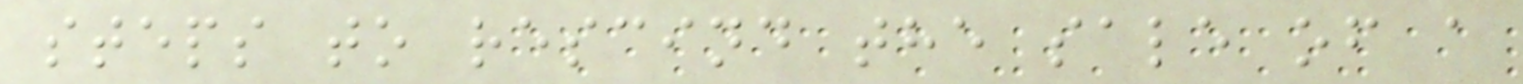steps to rescind the sale of a
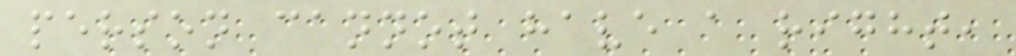person cannot have a right,
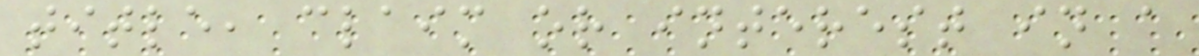title, claim or interest in a
